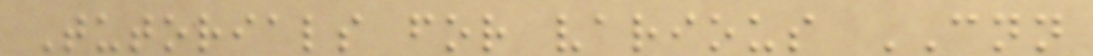Tutorials for various CNN
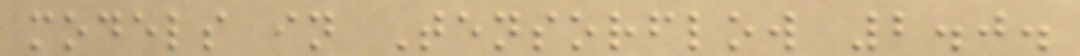models in Tensorflow 2.0.
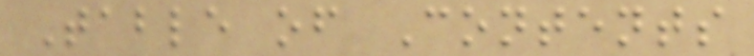Table of Contents
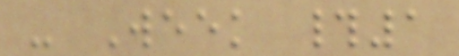- Week #1
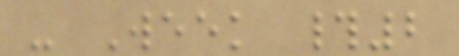- Week #2
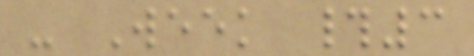- Week #3
